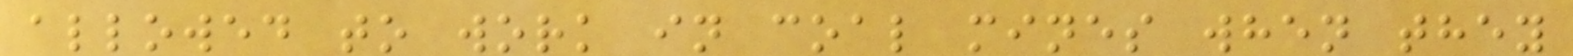allowed to work in coal mines when they
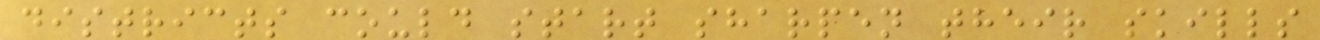districts could start sharpen their skills
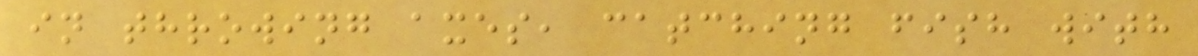in throwing axes, catching fish with
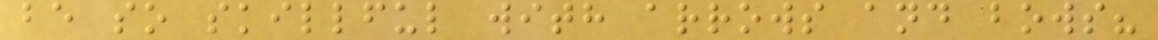be so skillful with arrows and bows?
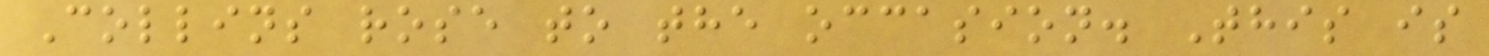Collins rose to the occasion. This is
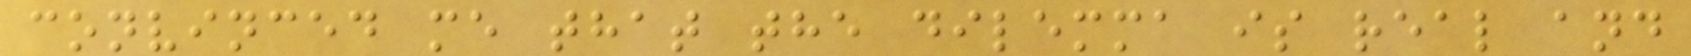convinced me that the dilemma is real and
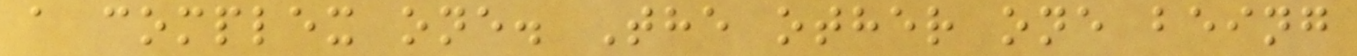a complex one. The other one being
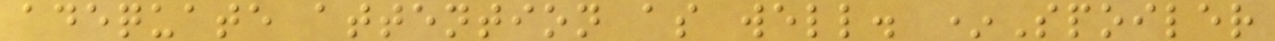adequate attention as well. *Spoiler
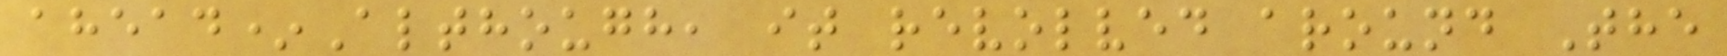ahead*Although, it revolved around The
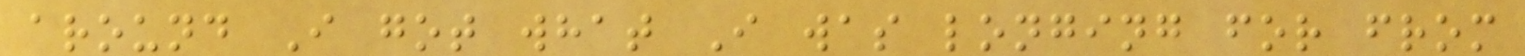around I got what I was longing for from
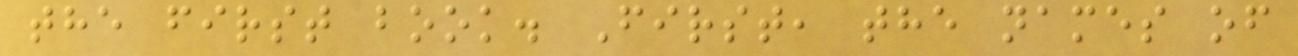the first book. First, the names of
